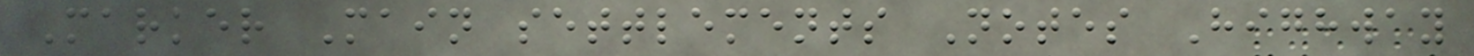Marker Main settlements Notes Highway
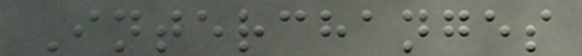Interchanges
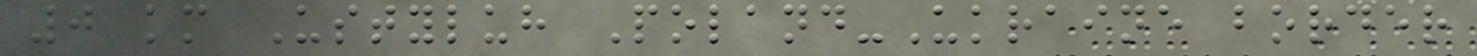0 km Ustyluh Poland-Ukraine border
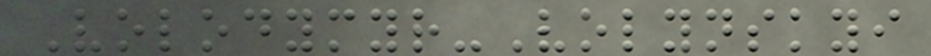Volodymyr-Volynskyi
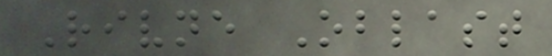Rivne Oblast
